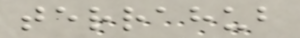terrahub
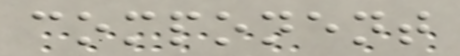component
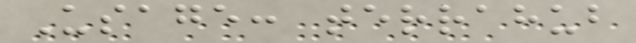Usage: terrahub
